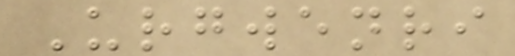Urgwenri
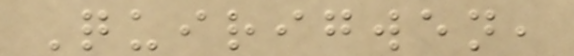Quirigwen,
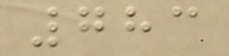783
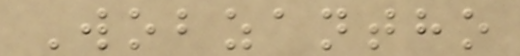Wobzantho
